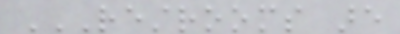RESTROOMS ARE
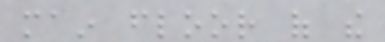main floor of the
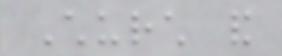Church and
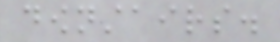downstairs.
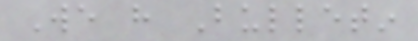We have Bulletin
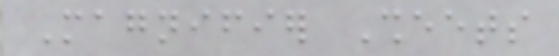Magnifier Sheets
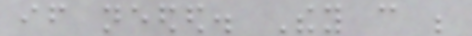if needed. They can be
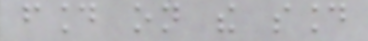found on the sound
